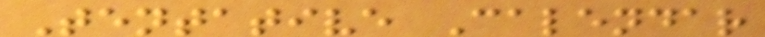Tentative Calendar
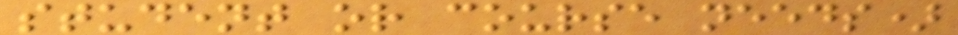student or course needs)
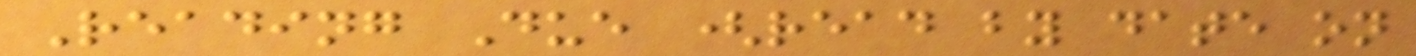Reading Due (read by date on
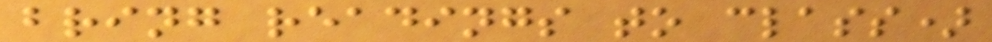bring readings to class)
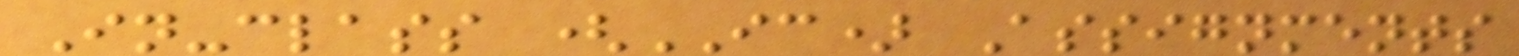In-class (IC) Assignments
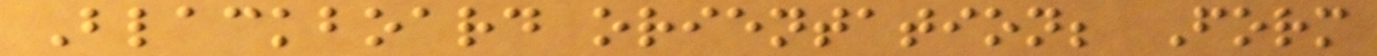Blackboard orientation; Form
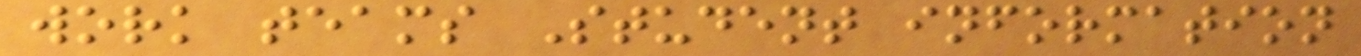work teams Student information
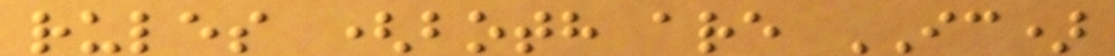rules (both are IC)
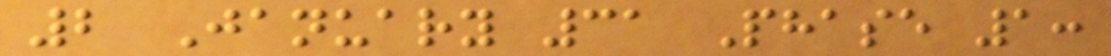2 January 31 Phase 1:
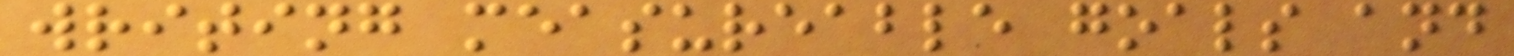writing measureable goals and
